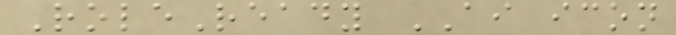RoleReady AI icon
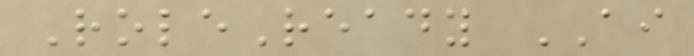RoleReady AI
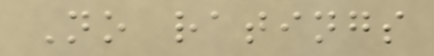No ratings
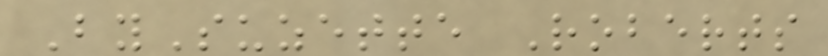BySuzette Roberts
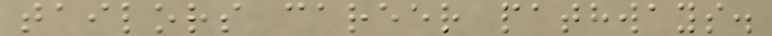tailors career pathways.
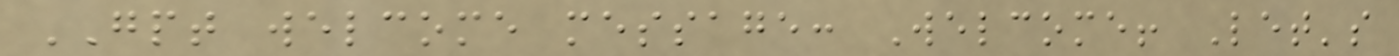GPT welcome message: Welcome! Let's
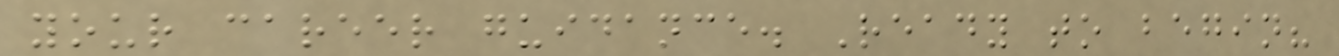your career guidance. Ready to begin?
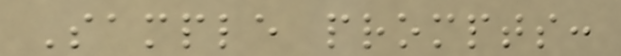Sample prompts:
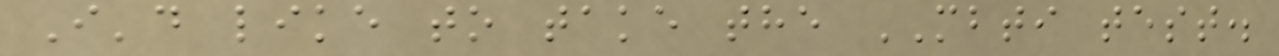I'd like to take the MBTI test.
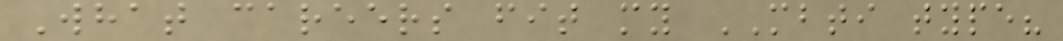What careers fit my MBTI type?
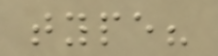type?
